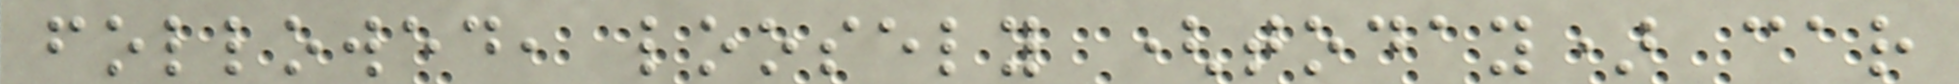followed, loosely (today) car
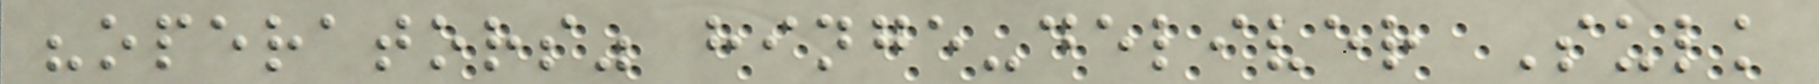"operators" hinge-deliver Sulk
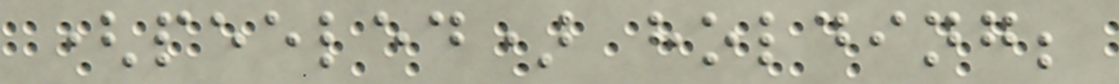(peeled) holding;
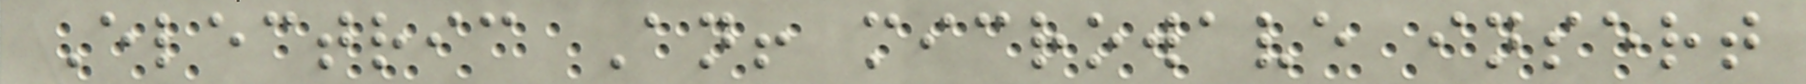Electric An! microwave insert
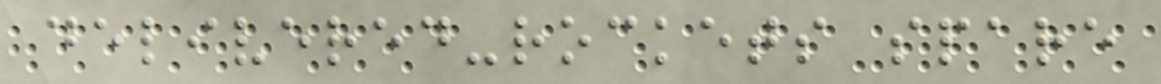delivered-rockets spare
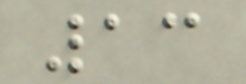13
